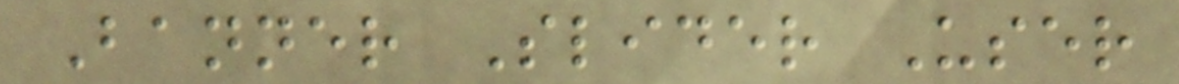Banner Slider User
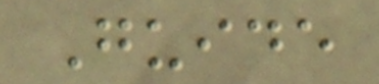Guide
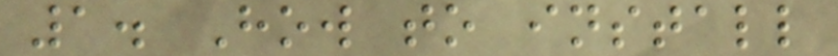1. How to install
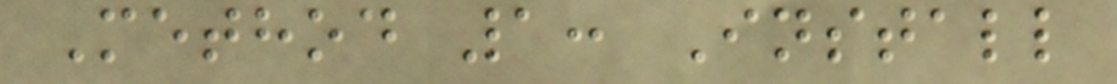Method 1: Install
